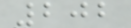202
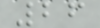26
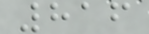816
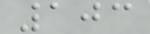103
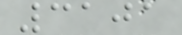3101
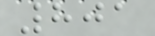801
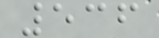536
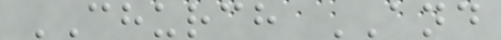CHURCH AND
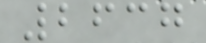2637
